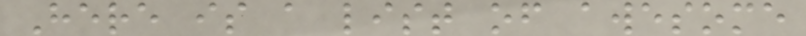Here is a list of awesome
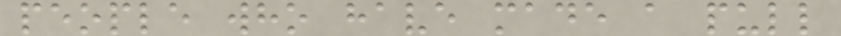people who have made a pull
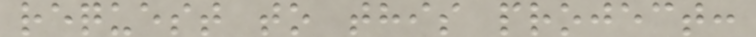request to this project:
